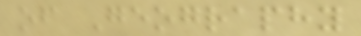of Geography
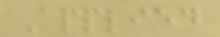Applied
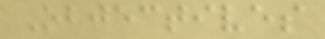Objectives
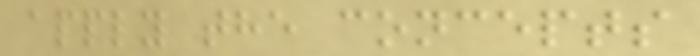apply the concepts
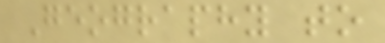Geography to
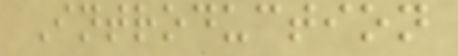Introduction
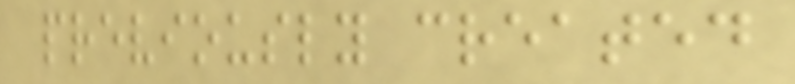previously created
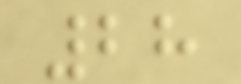28
